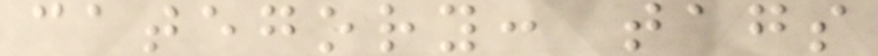category: tags
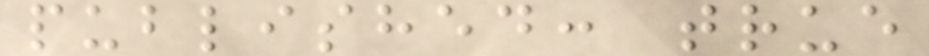published: true
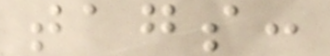tags:
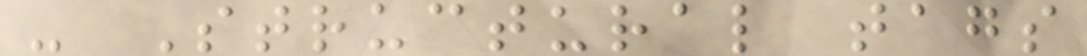- Structural tags
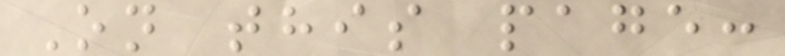On this page:
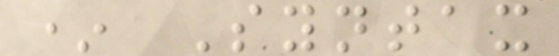* Syntax
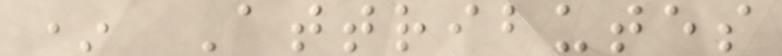* Attributes
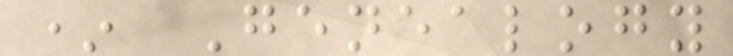* Genealogy
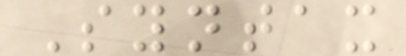Syntax
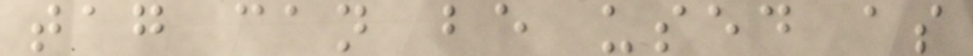tag can be used as
